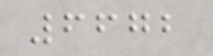6672
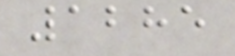1285
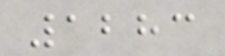1283
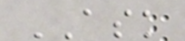ASK
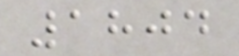1804
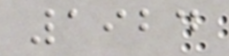1924
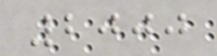2000
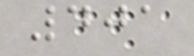401
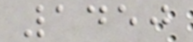1450
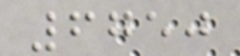6750
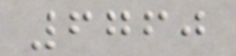6760
